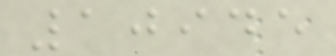10945
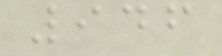946
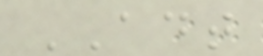ADT
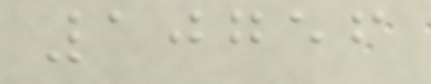10756
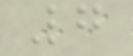7
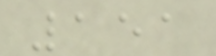151
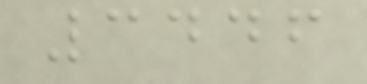3446
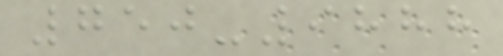750-9888
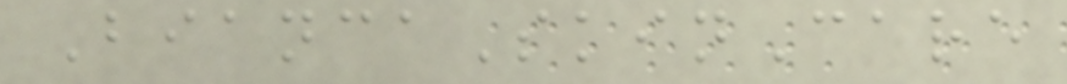BiancaSkinCare
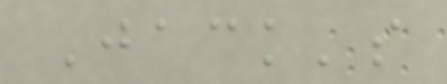Jack's
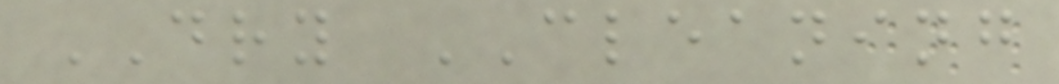DRY CLEANING
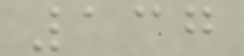137
